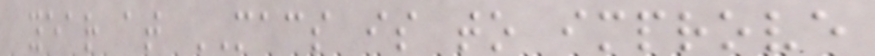year at MACS is to improve
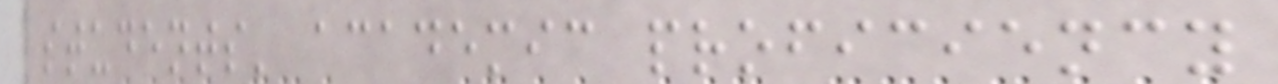students' academic proficiency
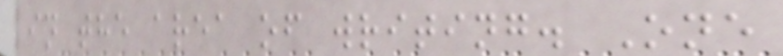in the area of writing. One
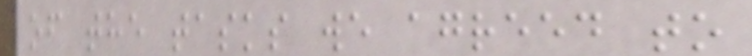of the tasks we agreed to
